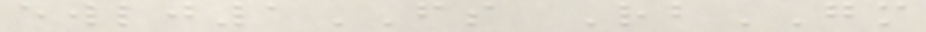ewlj1FS RbGM
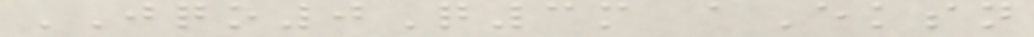JQO0Q3m aEksn
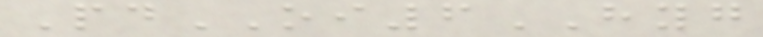PdOI6HYG
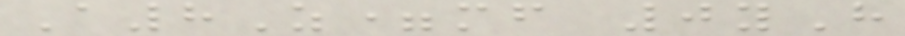A8Z=mf 0yH
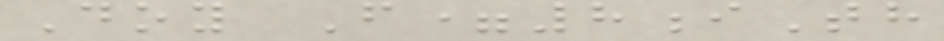Doy F=8iTh
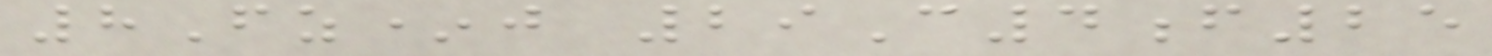8Fz*j 29C4f25
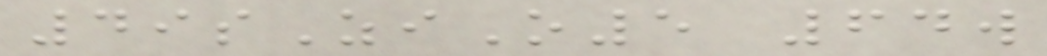49sZiO5 64w
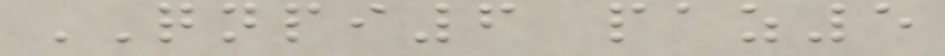QNPI6 paz5
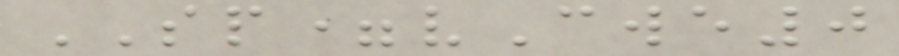SP=vCwe0
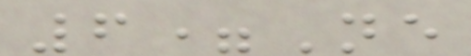6=Ne
